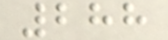288
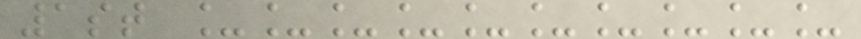1st __________
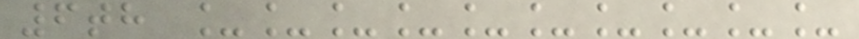6th __________
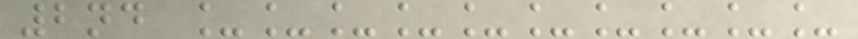2nd __________
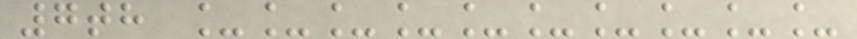7th __________
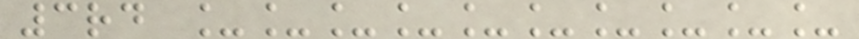3rd __________
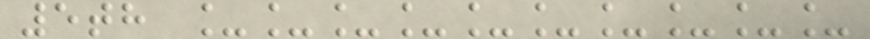5th __________
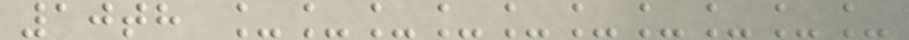10th __________
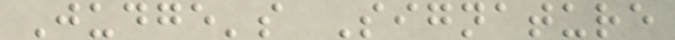Judge's Signature
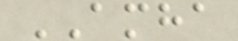AMHA
